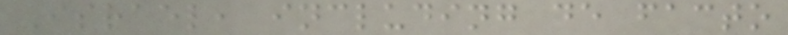Israel, including de facto
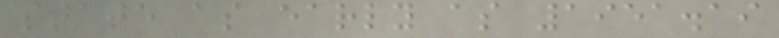state as early as 1951.19
